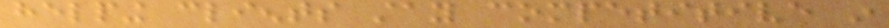helping clients stay competitive in
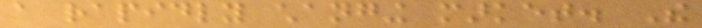a rapidly changing market. The
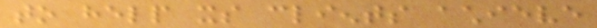to help its clients achieve
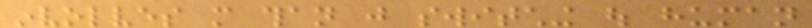involves more than just switching out human
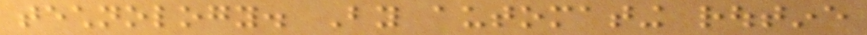technology. By automating routine
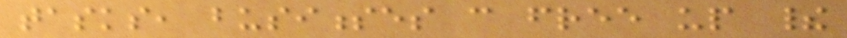tasks, businesses can free up their
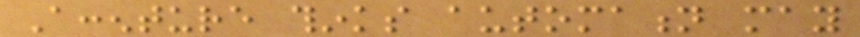Accenture thinks automation may
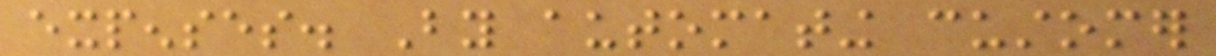expenses. By automating customer
